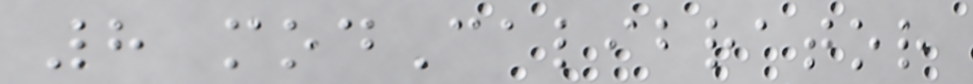8 modCalibrator
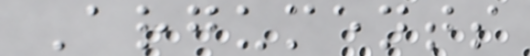Arguments
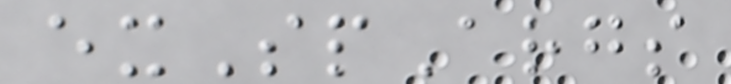exSpArgs
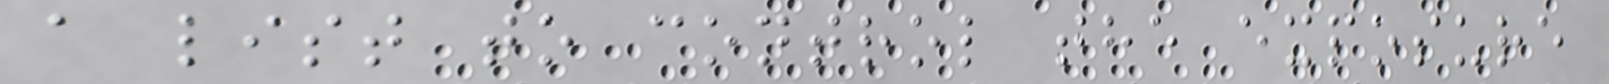a list to control the exposure
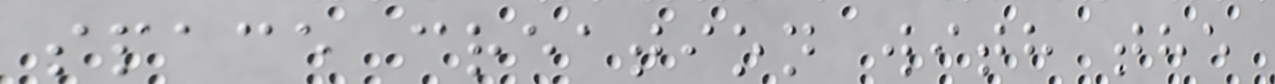space creation with the
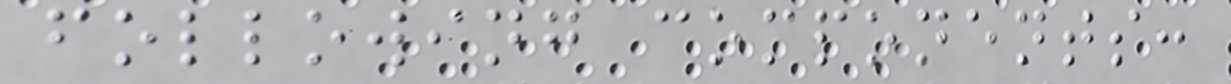following components:
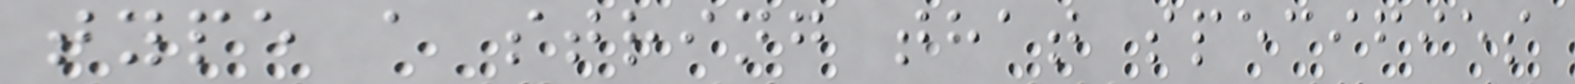type a string that specifies
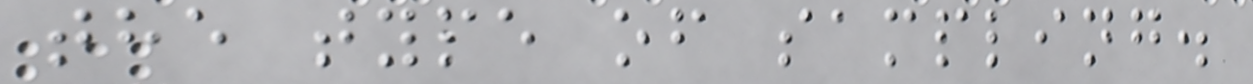the type of sampling.
